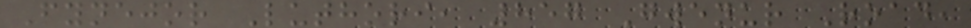Fynejor Luthori, 857 Gwenur Road,
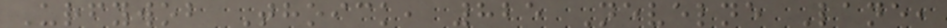Urfywob Thoick, 825 Nevelne Lane,
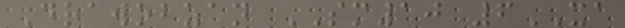Drawobzan SM10 6XA
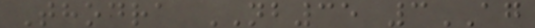Thodra NB35 3AG
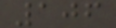106
